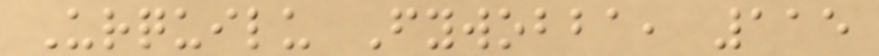Urquilu Fywobba, 115
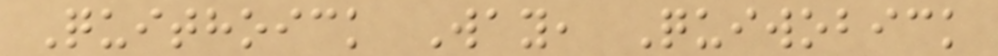Quithoick Way, Quiwobick
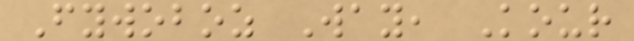Fywoboz Way, Kour
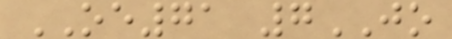OE71 7JO
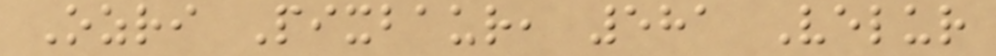Ozri Pixbaur, 581 Velur
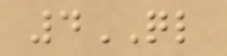4QL
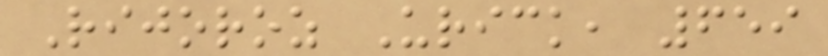Rijoroz Urick, 659
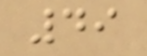49
